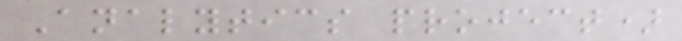Analytics project)
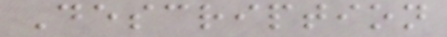Description
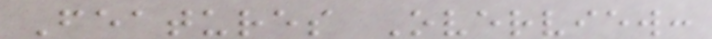Features Overview:
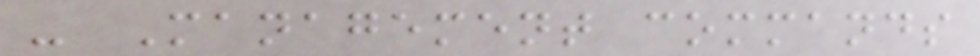- Management commands
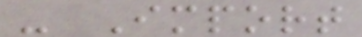- Import
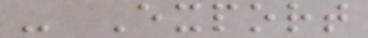- Export
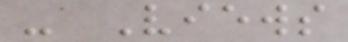- Views
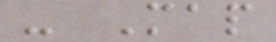- Map
